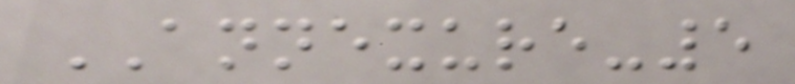ANNEXURE-5
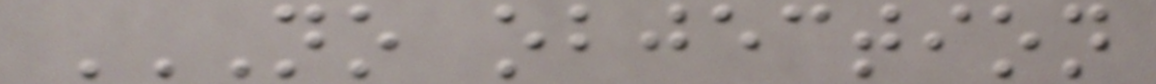NO OBJECTION
